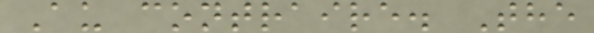Au contraire. The
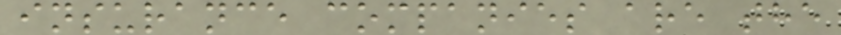insurance companies are the
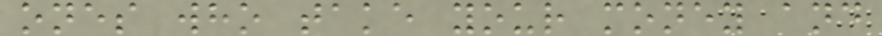ones who take your money and
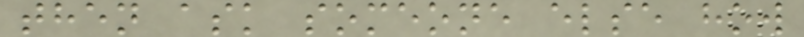then ask someone else how
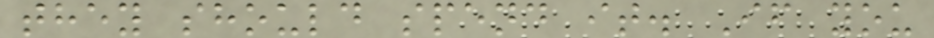they should spend it. If you
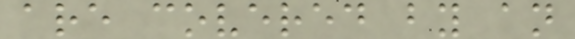are covered by an
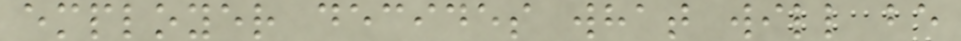employer decides what will be
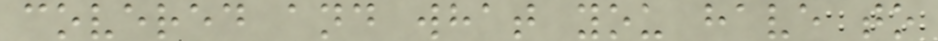covered and what you have to
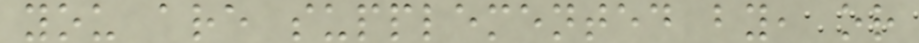you are supplemented by, or
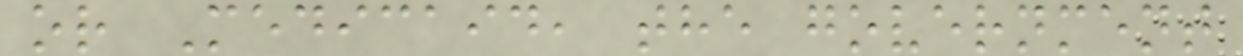or Medicaid, the government
